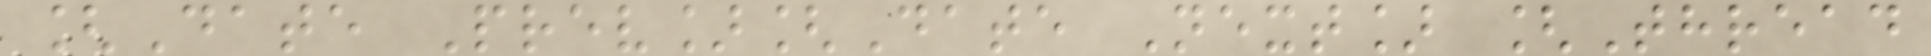[Date Prev][Date Next] [Thread
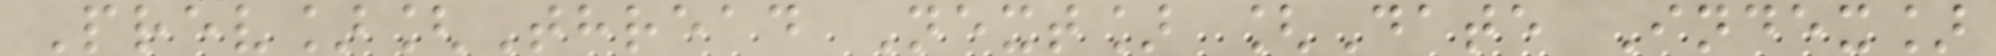Prev][Thread Next] [Date Index]
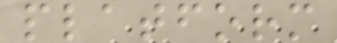platform
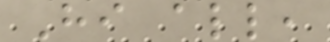Hi all,
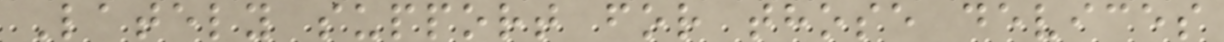Lately support for those devices
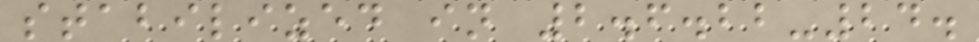stabilized in 2.6.22-24.
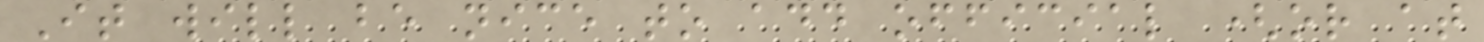It will be nice to add official (or at
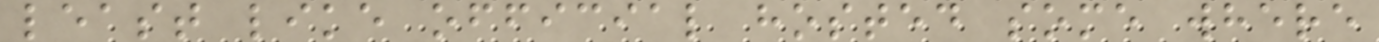least like official hosted some where
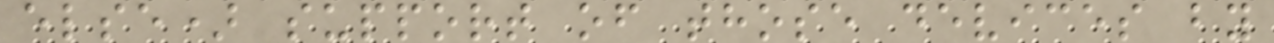else) support of those devices by
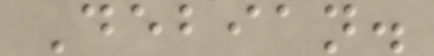Debian.
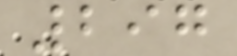297
